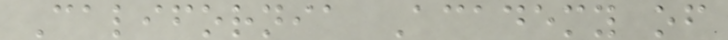California Academy of
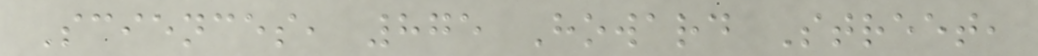Sciences, 875 Howard Street,
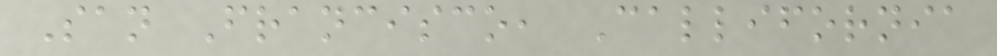San Francisco, Callifornia
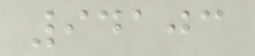94103
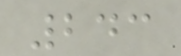243
